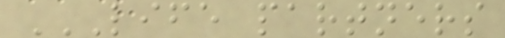LIFE PARTNERS
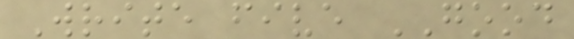Write five GOOD
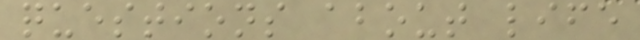questions about life
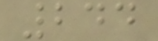244
